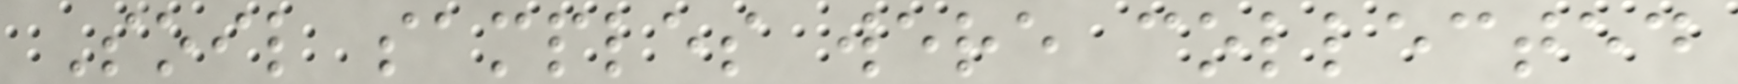Soil samples were collected
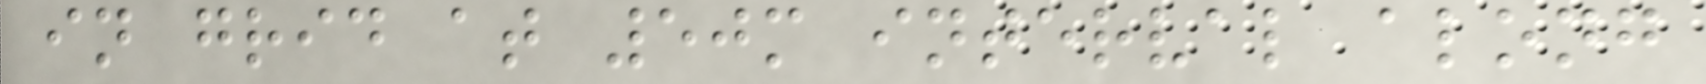in grid at 50m interval along
